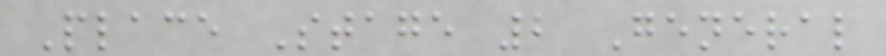Place Stage 2 General
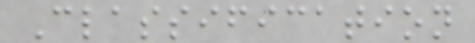Classification
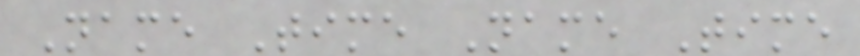Name Time Name Time
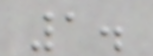1.
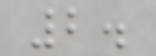2.
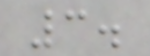3.
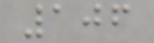106
